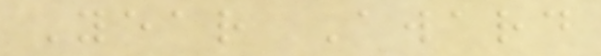Year Award
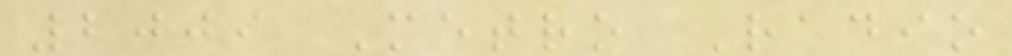2009 Metro Radio
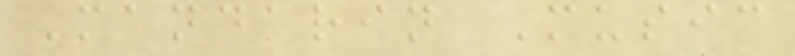Mandarin Music
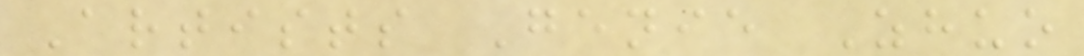Artists Genie Zhuo
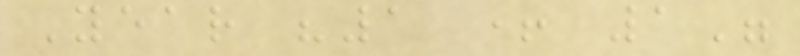Year "1 + 1"
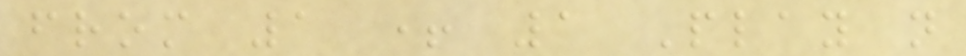from 1 + 1 Play n
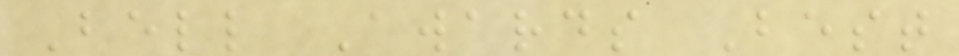Bell Awards Best
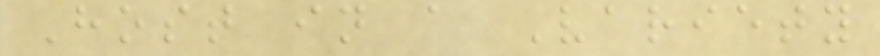Host in a Variety
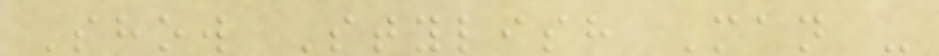Show Stylish Man -
